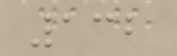132
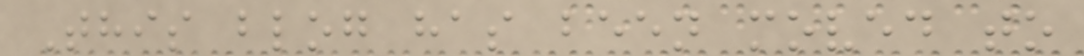This blog has been moved to
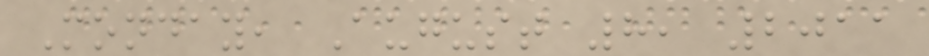Monday, August 8, 2011
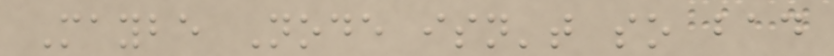Maybe Node isn't so bad
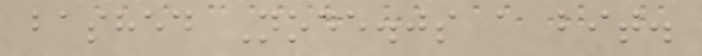bashed Node.js a bit.
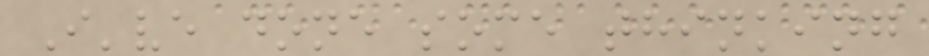I've done some thinking
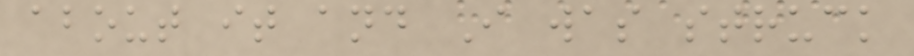about it and I was struck
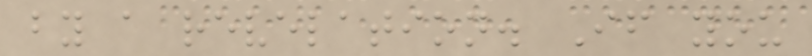by a revelation. If you
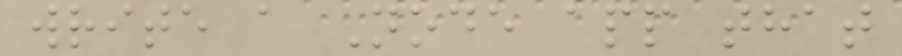write a Node app that
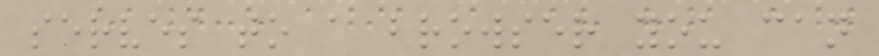serves to a browser you can
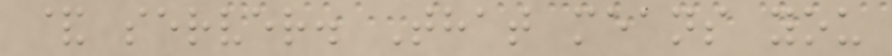& server. That means you
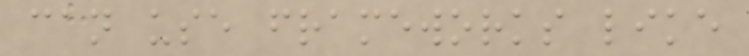can use frameworks like
